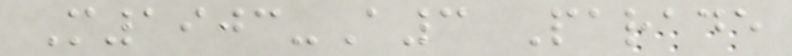M1903-A3 Parade
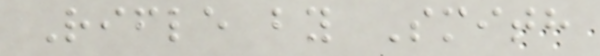Rifle by Smith
